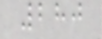280
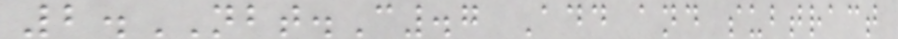2.NBT.C.7 Add and subtract
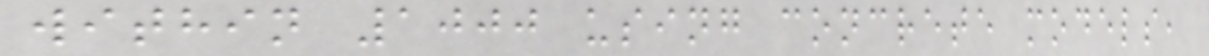within 1000 using concrete models,
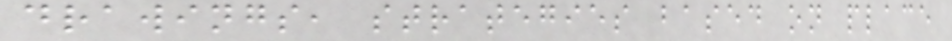drawings, strategies based on place
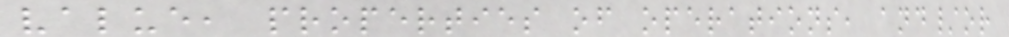value, properties of operations, and/or
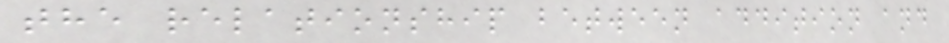the relationship between addition and
